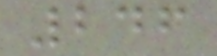246
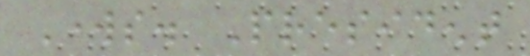Works. President
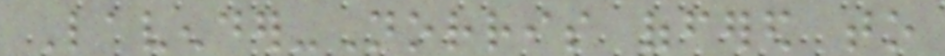Lavender-Norris offered to
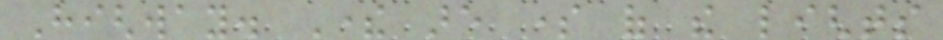Highway. There are some of the lights
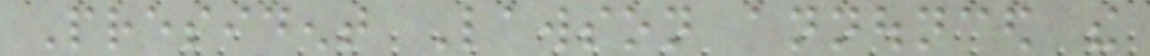President Lawson announced the
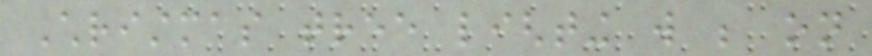Christmas tree lighting will be on
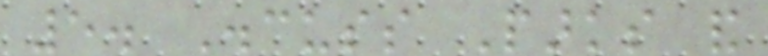5. Discuss Parks and
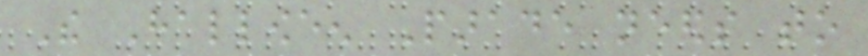The Halloween Parade needs to
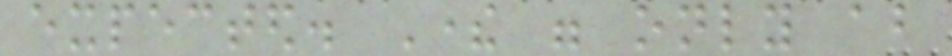expected. There were only about
